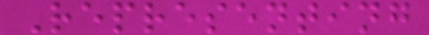Representing
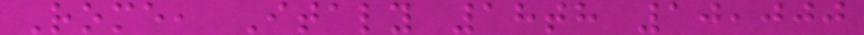Rome, Italy 18th 10,000
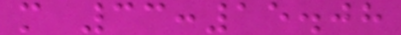m 33:15.08
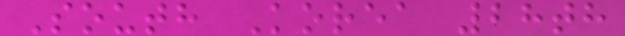South Korea 28th
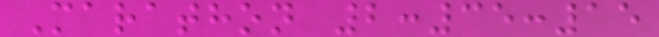Marathon 2:35:15
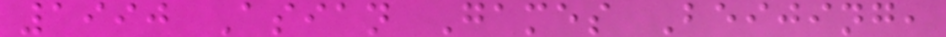1990 Asian Games Beijing,
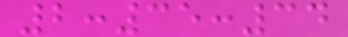2:35:34
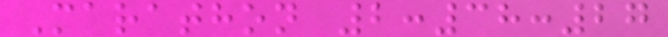Marathon 2:38:27
